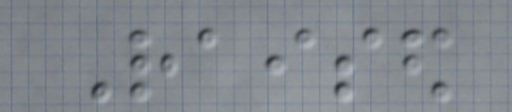Raised
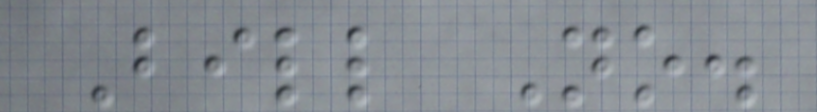Bill No.
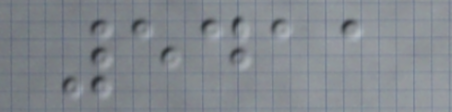5411
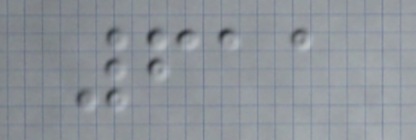611
